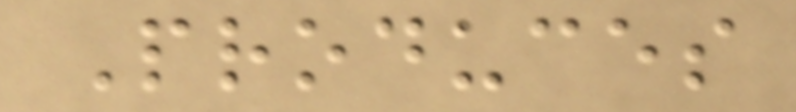Produces
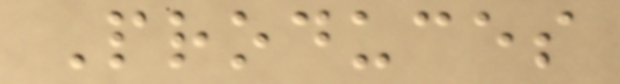Produces
